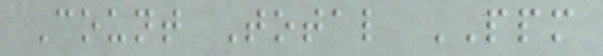Count Total PPM
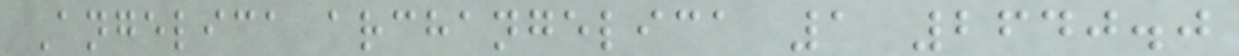Angelica archangelica 1 2640.0
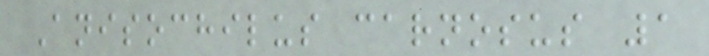Anisochilus carnosus 1
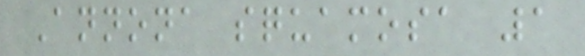Annona squamosa 1
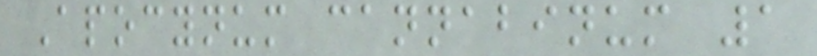Apocynum cannabinum 1
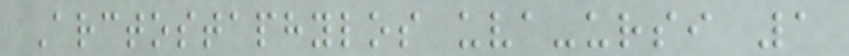Arctostaphylos uva-ursi 1
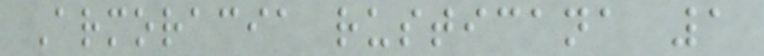Armoracia rusticana 1
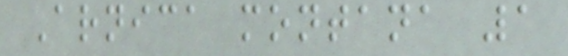Arnica montana 1
